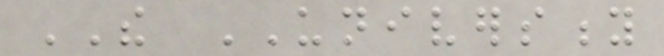THE UNIVERSITY
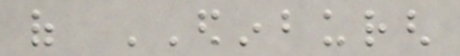of EDINBURGH
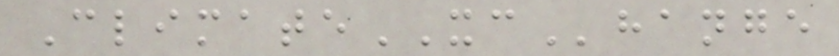ClimateXChange
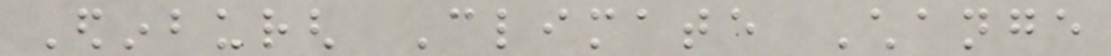Edinburgh Climate Change
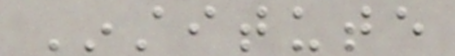Institute
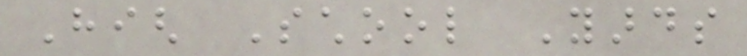High School Yards
